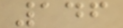146
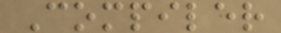Compiler
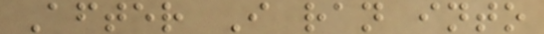After I ran into
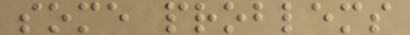some problems
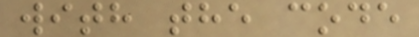with the code
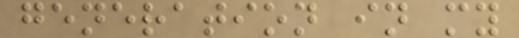generation in my
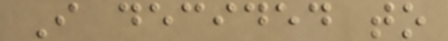I decided to
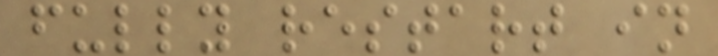fully restart in
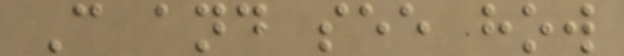C and see how
